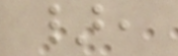},
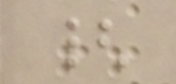{
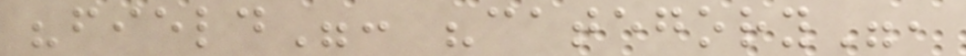"field": "category",
